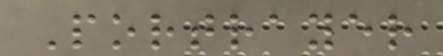Portrayer
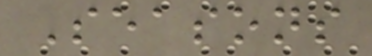Seasons
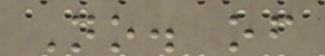No. of
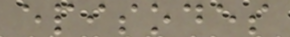episodes
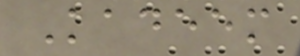Kadeem
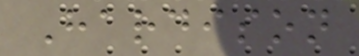Hardison
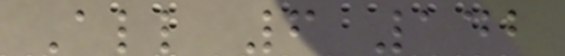All 6 142
